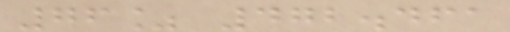76% 472.461
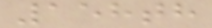158th
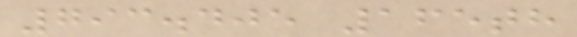793.405 165th
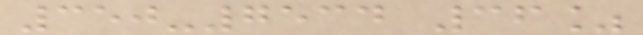350-7534 36%
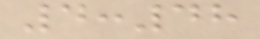4:48
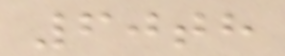60th
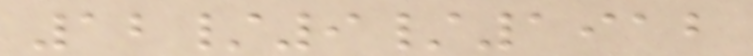12/9/1912
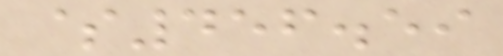$456.59
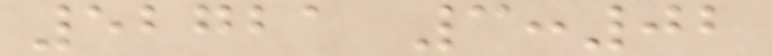52721 3:02
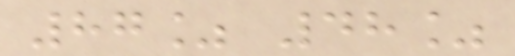87% 48%
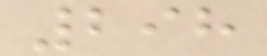298
